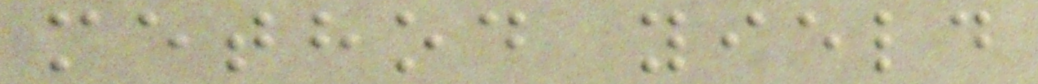method yield
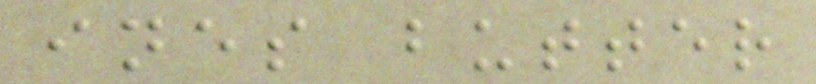ines butter
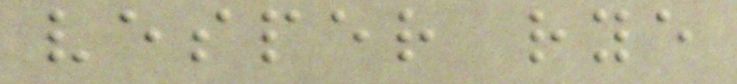vesper rye
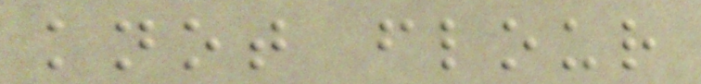knot flour
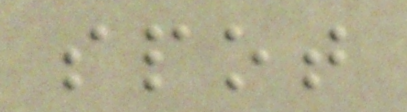spot
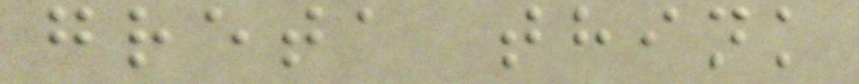greta think
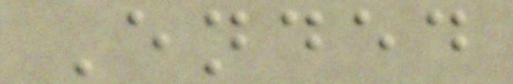Ended
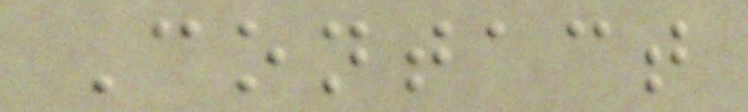Contact
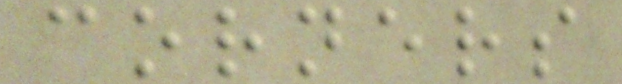corners
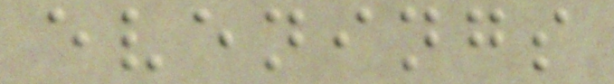evenings
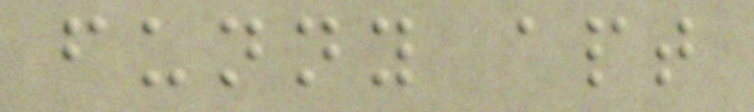funny apt
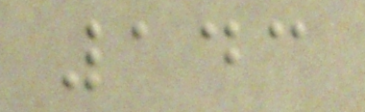143
